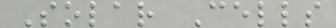Solar Cells
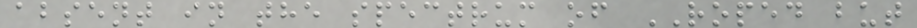absent in the spectrum of ROPED but
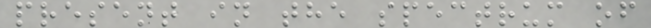present in the spectrum of
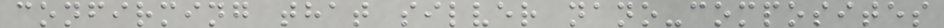confirming that silver nano-composites
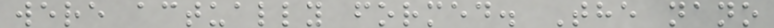were actually formed. The nano
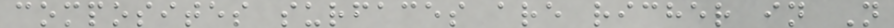composites surfaces are richer in N
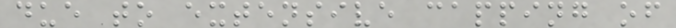due to extensive capping of
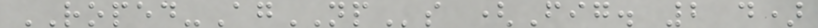ROPED-AgNPs (Fig. 2 d)
